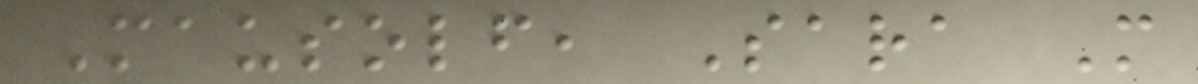Mausolf, Sara M
